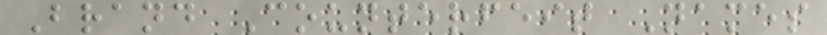Brand Counterfeit Names
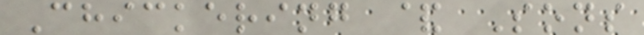Chickering & Sons
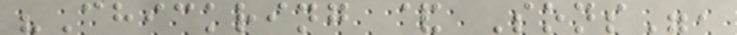"Chickring & Sons",
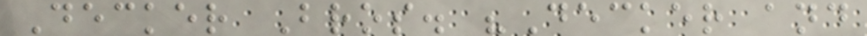Decker Bros. "Decker and
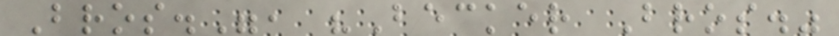Bros.", "Becker Bros."
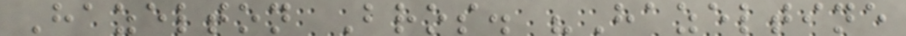Hazelton Bros. "Hazeltine
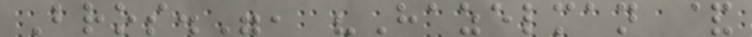Bros.", "Hazelman &
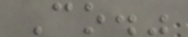Co."
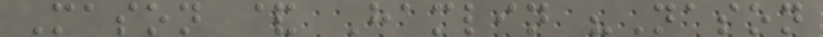Mason & Hamlin "Nason
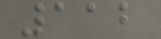112
